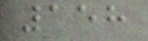158
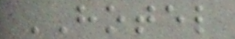HOTEL
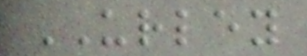URLEY
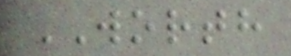WORTH
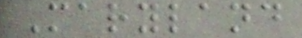Maryland
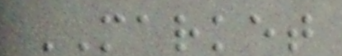MARKET
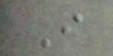I
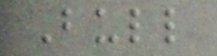Bull
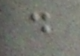d
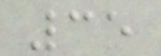35
